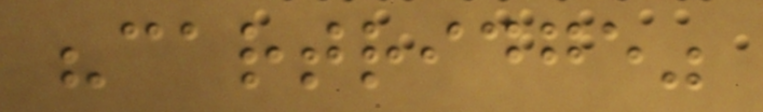"cartridge"
